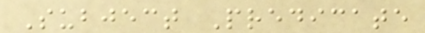Subject Predicate
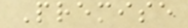Premise
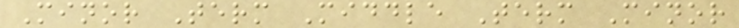Minor Term Middle Term Minor
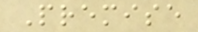Premise
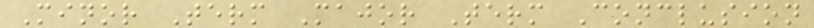Minor Term Major Term Conclusion
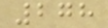278
